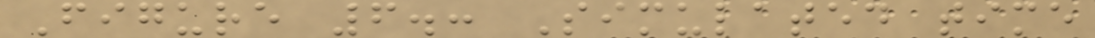Figure 6.: Simulated time
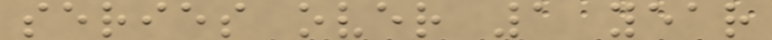series over 1 year
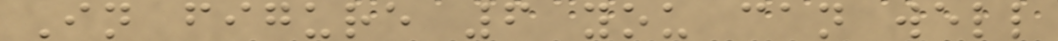In figure 6 you can well
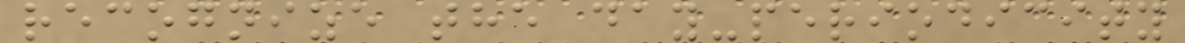recognize the day-periodicity
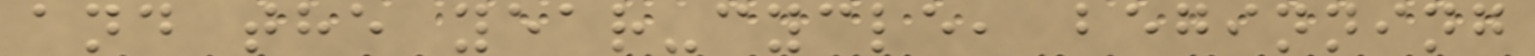and the year-cycle, beginning
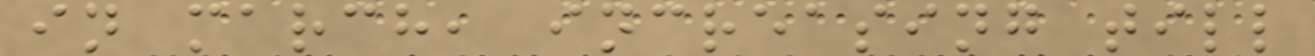in march, increasing till
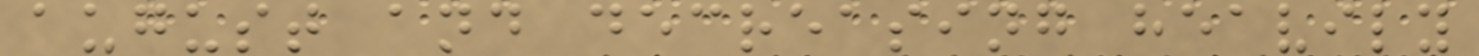august and decreasing heavily
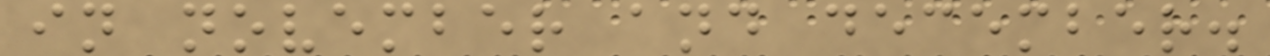in november and december.
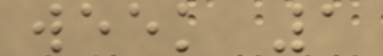week 1
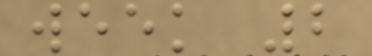week 2
